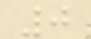0
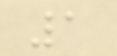1
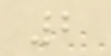2
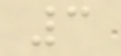3
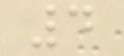4
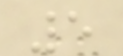5
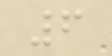6
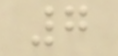7
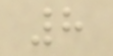8
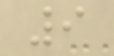9
